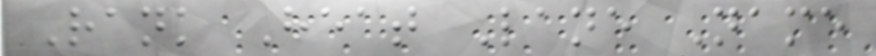Rank Heat Lane Name
